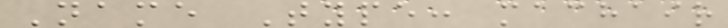Name Type: machair
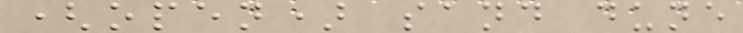(open) sand dune
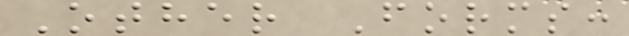Other Forms:
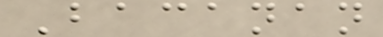Bacanan
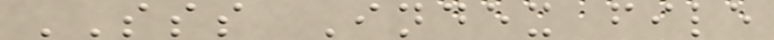SSS Index file
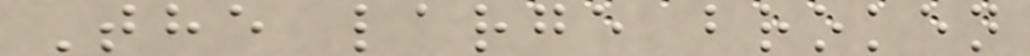The large broken
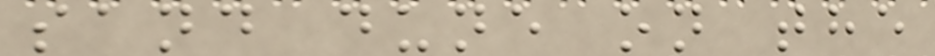sand dune on the
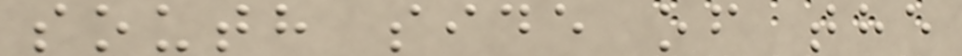south side of the
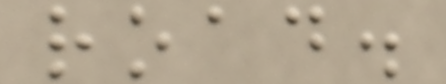road.
